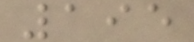195
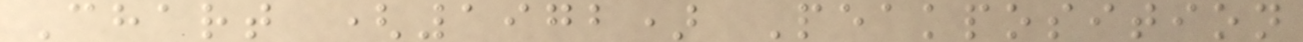Chart (1972) Peakposition
